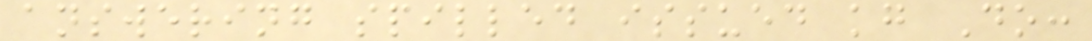answering spilled issued kg Do:
